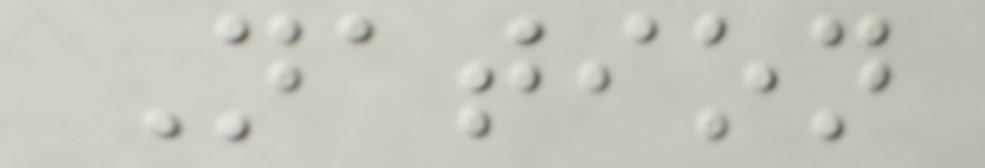Nation
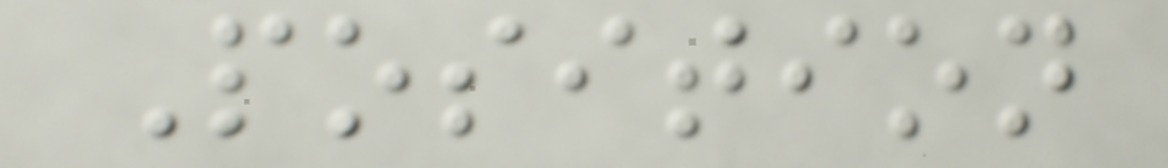Position
